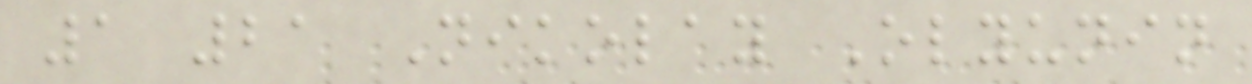1 21 Nikolay Olyunin
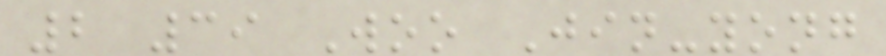2 39 Woo Jin-yong
